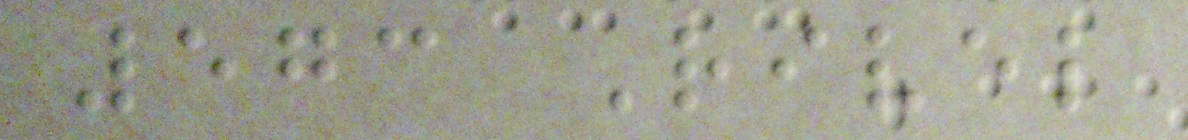573 Rivel
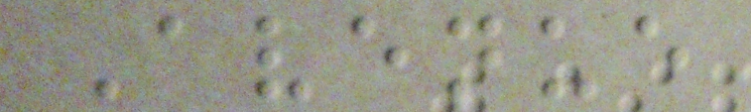Avenue
